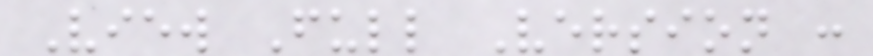View Full Version :
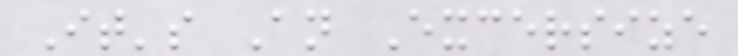It's An Excersize
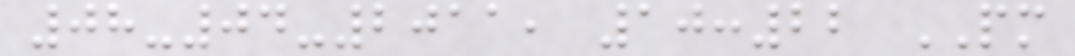08-04-2011, 10:22 PM
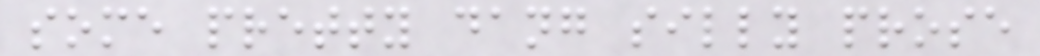some pretty dang silly prose
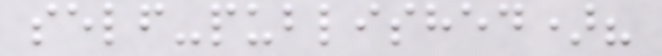self-published)?
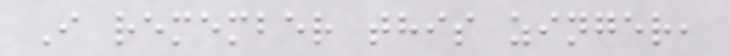I remember this zinger,
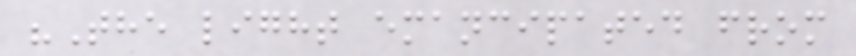"The light emancipated from
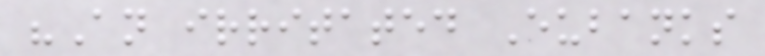"An irritated Eubanks
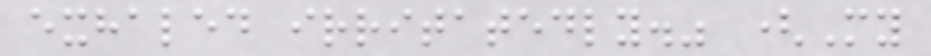exhaled irritatedly." (My
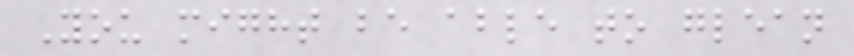You might be able to glean
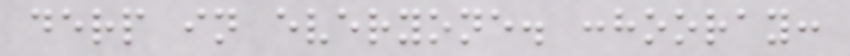derp in everyone. :hooray:
